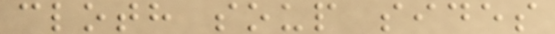cloth soup sides
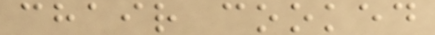chair cooked
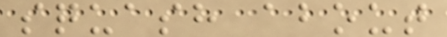squash about
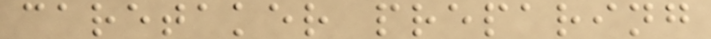caretaker preparing
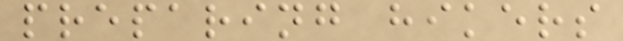preparing hikers
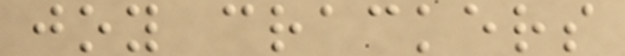joy crackers
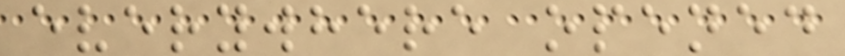everywhere opened
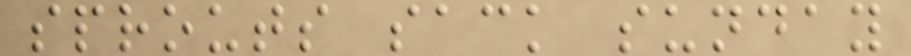sprouts sack sunday
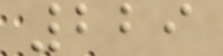229
